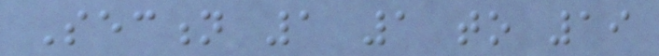Section 1 1 to 19
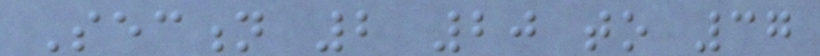Section 2 20 to 37
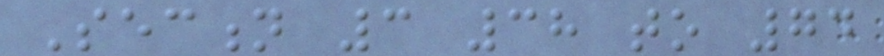Section 3 38 to 74
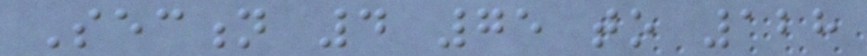Section 4 75 to 128
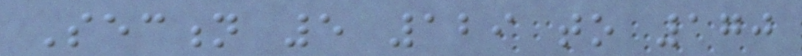Section 5 129 to 170
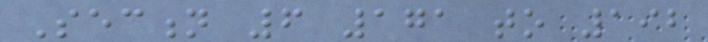Section 6 171 to 192
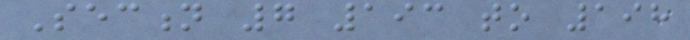Section 7 193 to 198
